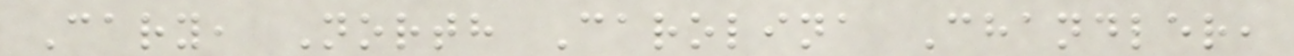Cary, North Carolina Chandler,
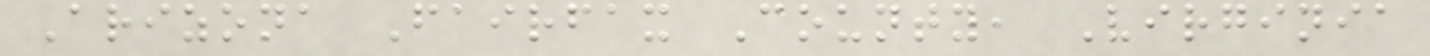Arizona Fairfax County, Virginia
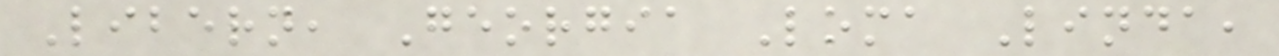Libern, Georgia Loma Linda,
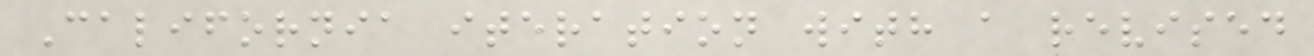California iteration with a revised
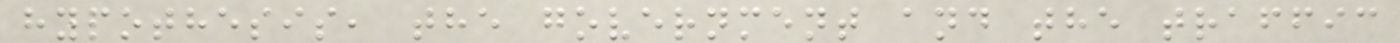hypothesis, the government and the traffic
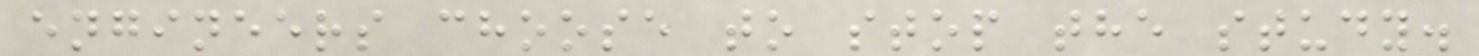engineers choose to stop the study.
